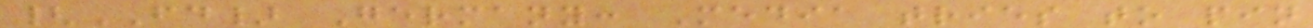{FD} Germany: Media tries to pin
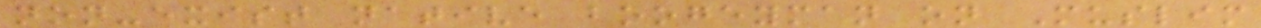non-exist native boogeyman on Muslim
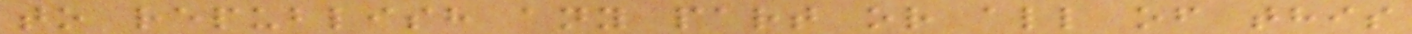to republish any part or all of this
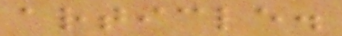article.
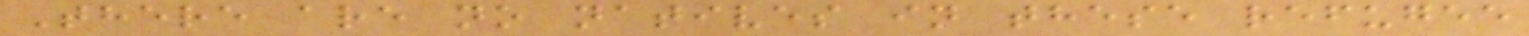There are no natives in these refugee
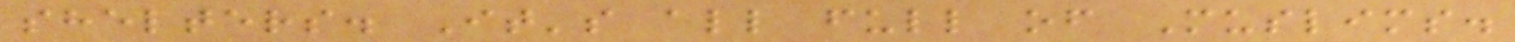shelters. It's all full of Muslims.
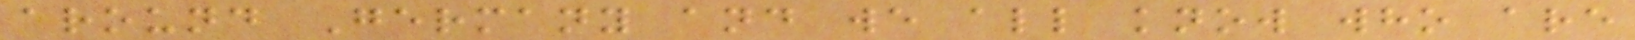around Germany and we all know who are
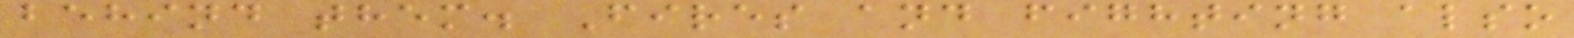behind them. Fires and fighting also
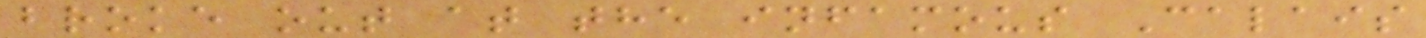broke out at the infamous Calais
